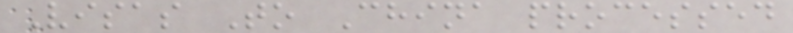Visas To China processed
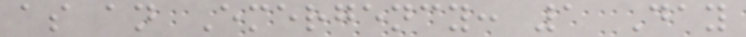as an Emergency: 1 Day
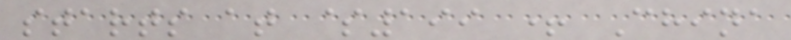starts at $199 + China
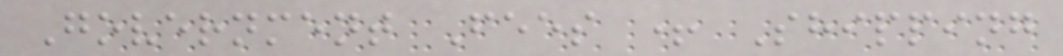Government Fees + Shipping
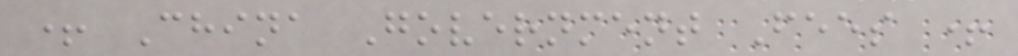+ China Government Fees +
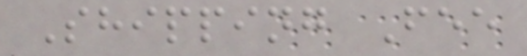Shipping Fee
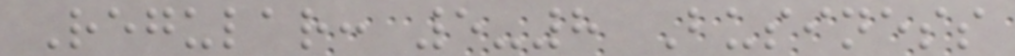Regular: 5-8 Business
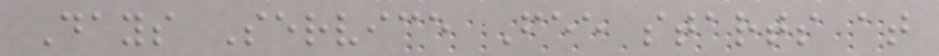Days Service Fee starts at
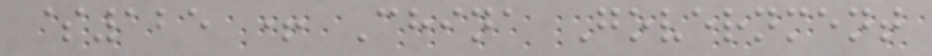$125 + China Government
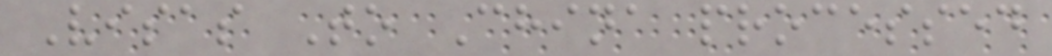Visas To China processed
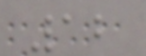12
